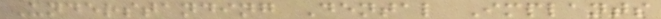Understanding Dental Implants
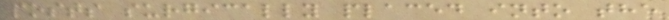posts surgically placed into the
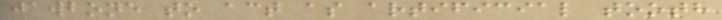jawbone to act as artificial tooth
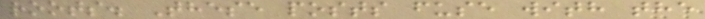roots. These posts fuse with the
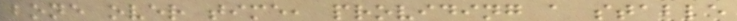bone over time, providing a stable
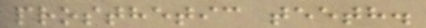prosthetic teeth.
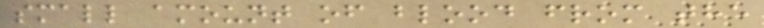small amount of blood from the
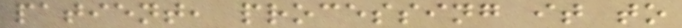patient, processing it to
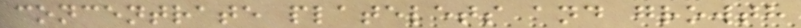concentrate platelets and growth
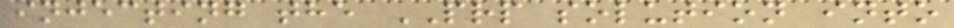injecting the PRP solution into
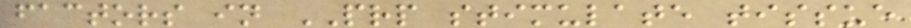factors in PRP stimulate tissue
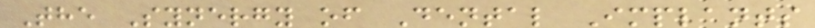The Synergy of Dental Implants
